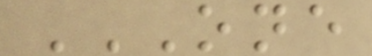ONE
